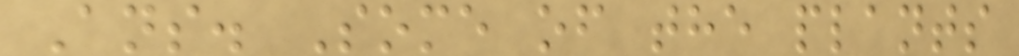Ans. Some of the plants
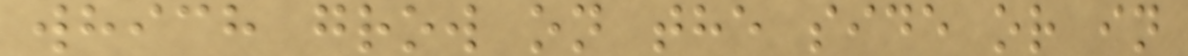which grow on the side or in
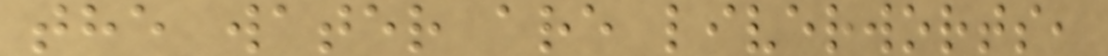the water are liverworts,
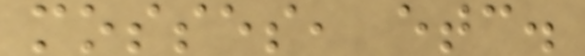mosses, etc.
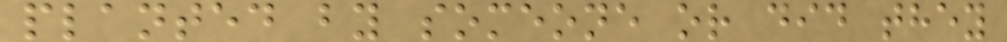planted by someone or did they
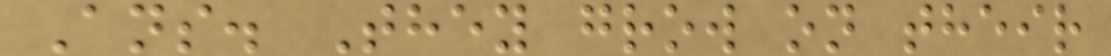Ans. They grow on their
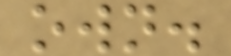own.
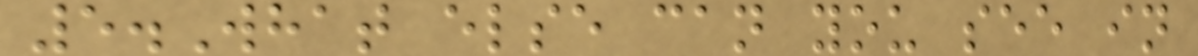5.What else can you see in
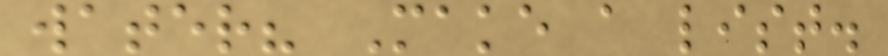water? Make a list.
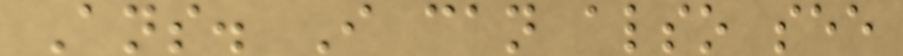Ans. I can also see
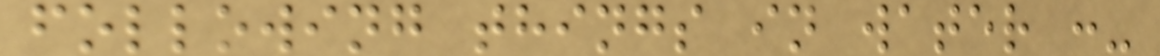following things in water :-
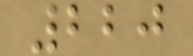220
